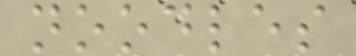noodles
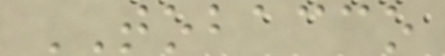TOBACCO
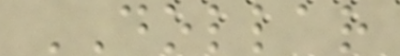DOLLAR
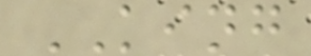KING
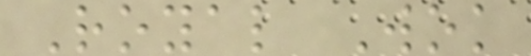Royal Wok
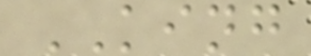KING
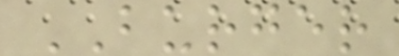BURGER
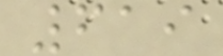619
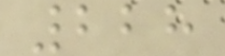228
